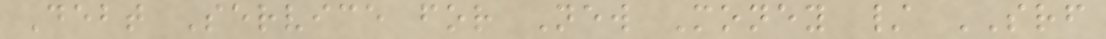Debt Service for New Money / SRF
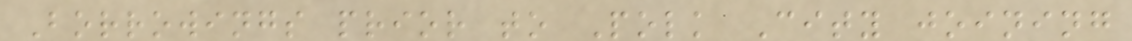Borrowings prior to Polk City joining
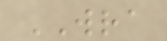WRA
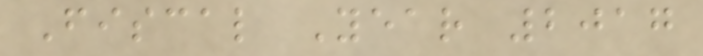Fiscal Year 2017
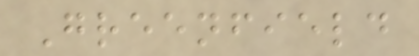Greenfield
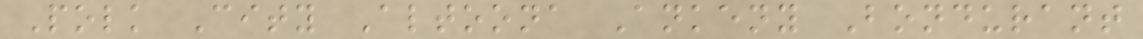Polk City Altoona Ankeny Bondurant
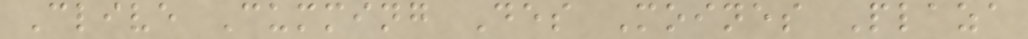Clive Cumming Des Moines Plaza
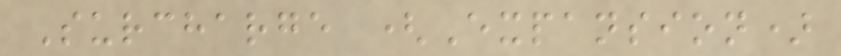Surcharge (Expansion)
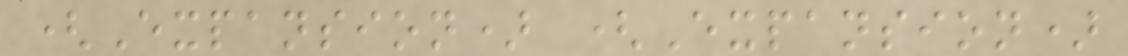(Expansion) (Expansion)
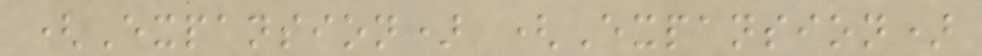(Expansion) (Expansion)
